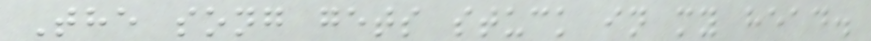The song gets stuck in my head.
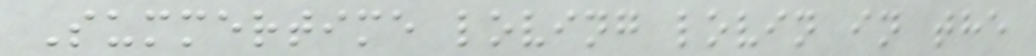Summertime loving lovin in the
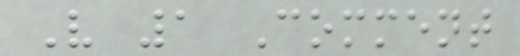V 1 Comment
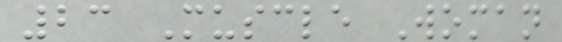23 Muscle Woman
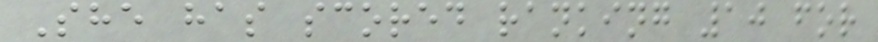She has scored ranking 10 for
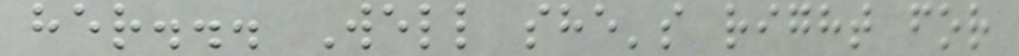her... Well she's right for
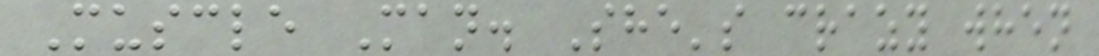Muscle Man. She's crazy when
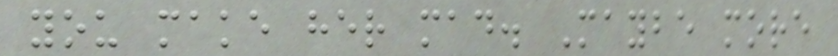you make her mad. Maybe more
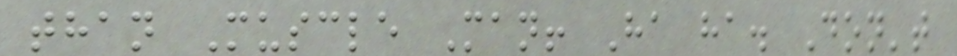than Muscle Man! Ha ha. Don't
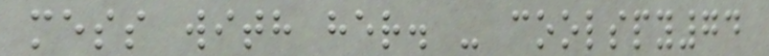mess with her. - coolspy74
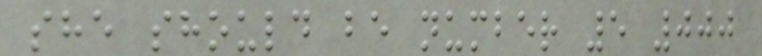she should be number 5 000
